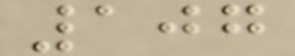107
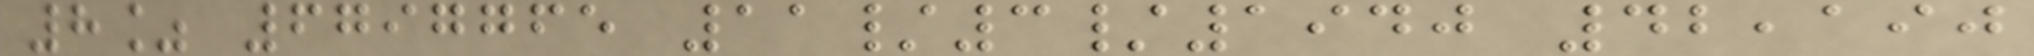8% 6797765 11/3/1940 42,190
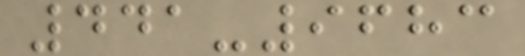441-9683
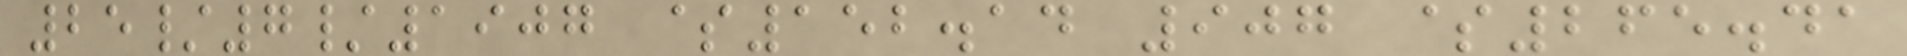25/7/1907 $152.14 907 $265.41
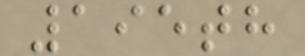195th
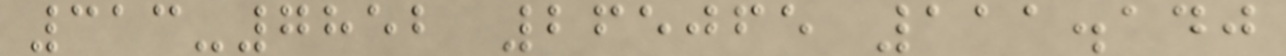313-7852 265065 111.140
